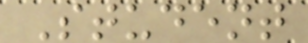Student
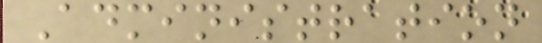Administration
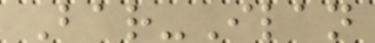Bar-Ilan
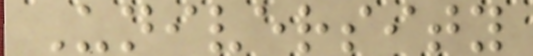University
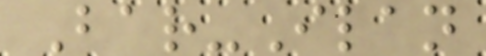Bar-Ilan
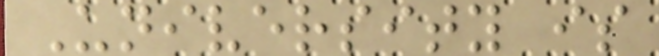University is
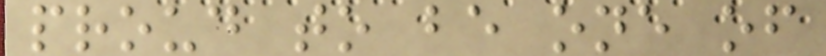proud to be one of
